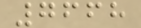7668
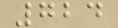724
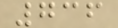736
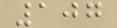107
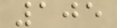105
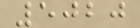5020
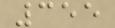355
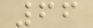66
